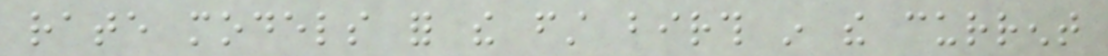rate models for the first birth in the current
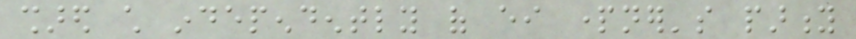shared child independently of either partner's parity
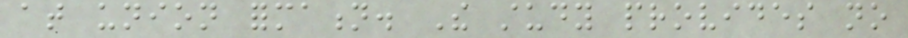at union formation. The study provides no
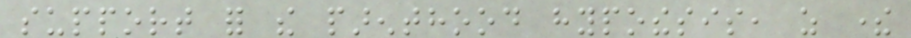support for the parenthood hypothesis, as there
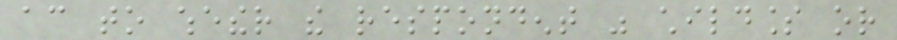according to whether the respondent was childless or
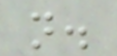not.
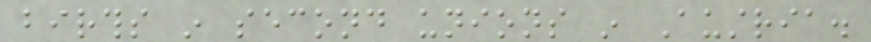births in second unions in Austria.
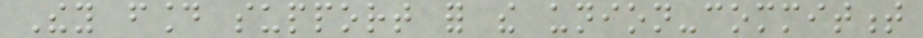They found support for the union-commitment
